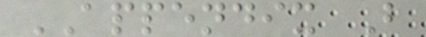APPENDIX B
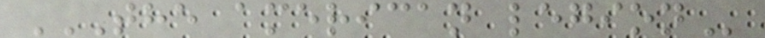THE AMERICAN LEGION
